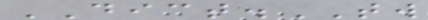DICT.TW
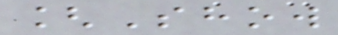[Show
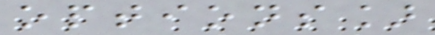options]
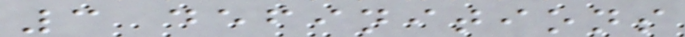3 definitions
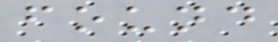found
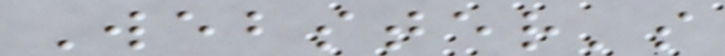Webster's
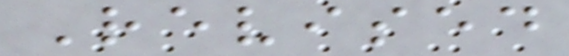Revised
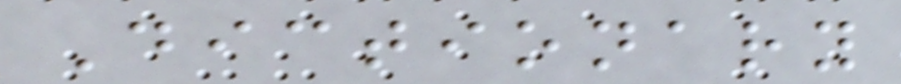Dictionary
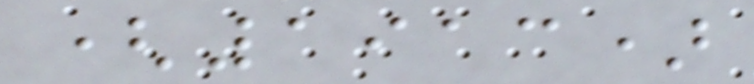(1913)
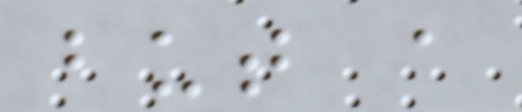but a
